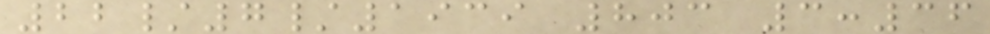22/7/1939 803 3:36
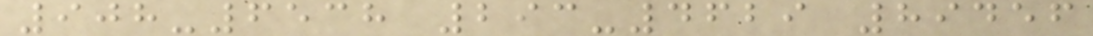908-6538 293-4629 89456
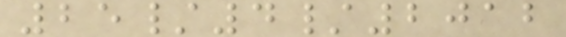25/4/2012
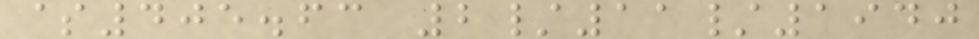$405.63 2/11/1940
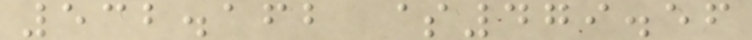532.162 $479.56
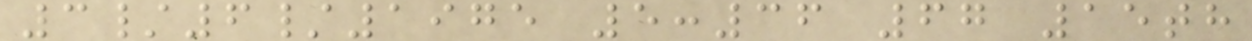3/6/1975 5:36 67 15th
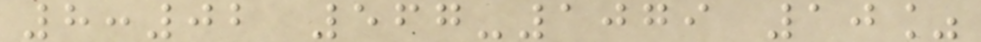8:02 567-1079 10%
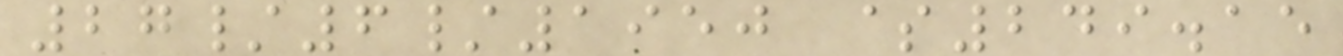27/6/1950 $249.15
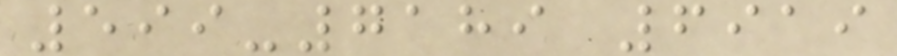599-7189 6919
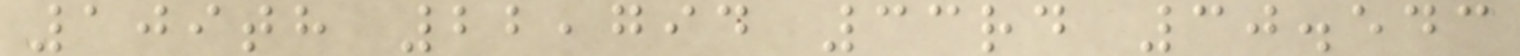109th 22,794 33rd 30.543
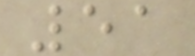51
